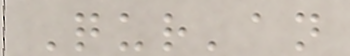Qur'an
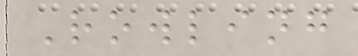Rowling
